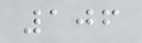106
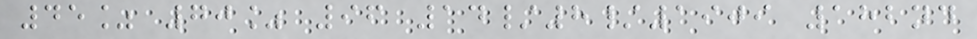45% 70% 96 14/8/1909 182nd
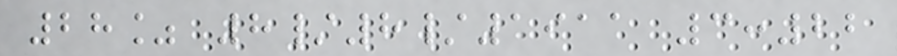28% 8/8/1911 3:22
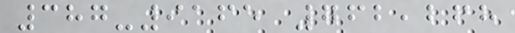387-9165 762,268
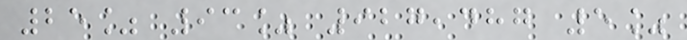25% 93% 927,487 5%
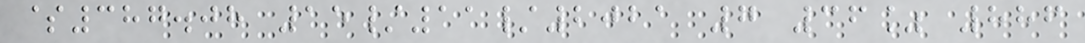$387.08 15/11/2021 7 36% 886
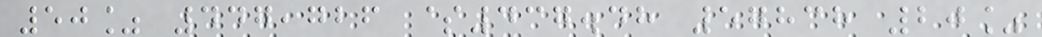50% 447,726 $437.48 57838 20%
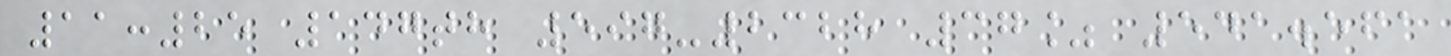11:25 147th 597-2328 37% 541.561
